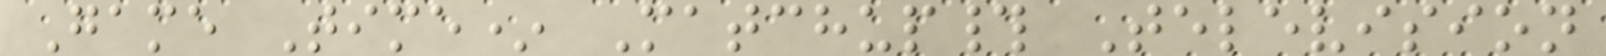Game Time* Matchup# Television
